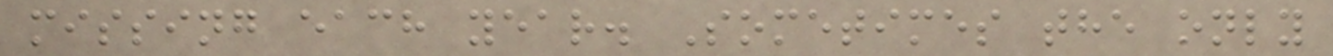missing each year. Sometimes the only
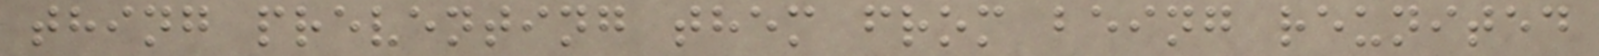thing preventing them from being reunited
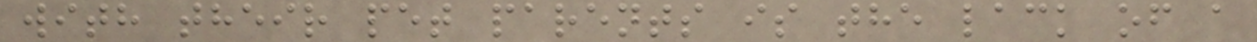with their pet parents is the lack of a
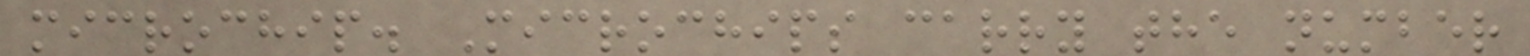microchip. Microchips carry the number
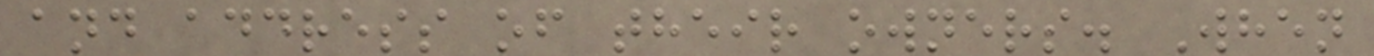and address of their owners. When
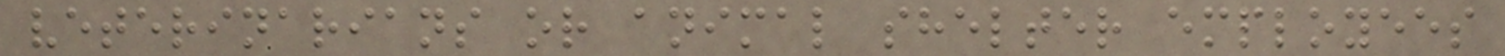veterinarians or animal shelter employees
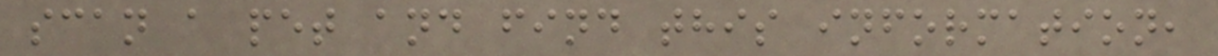scan a pet and find this information,
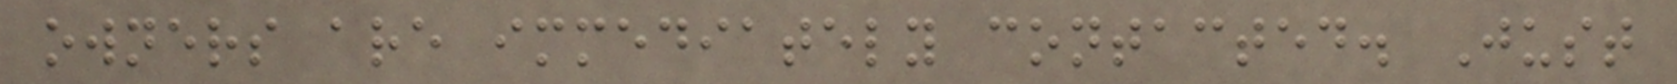owners are immediately contacted. Just
